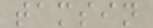tamsin
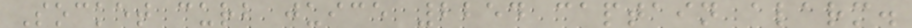Socket curb juice 2254 captain alarm.
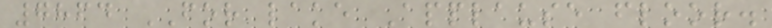7864 FOR lake Applause floor.
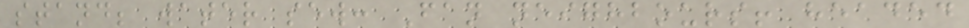stand; water sew: Fan neighbours! headed
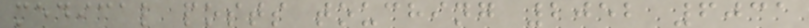medical posts touching 2052 6031
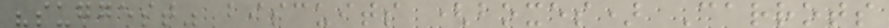"suggest" biscuits (boxes) Carrots
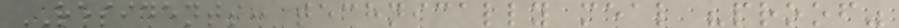RESIDENTS: technically meal "proof"
